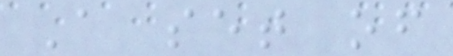A set of
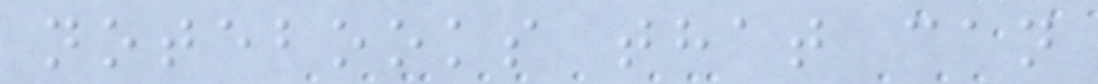notebooks that can
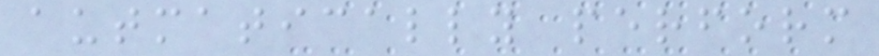autmatically perform
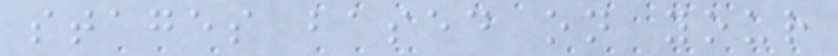stages based on your
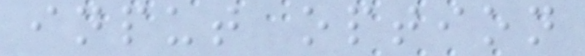input option
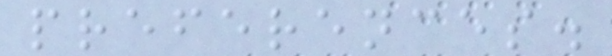preferences.
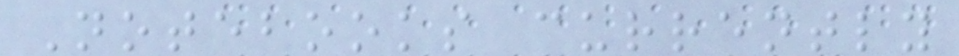Notebooks currently
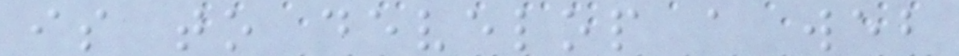is to develop a web
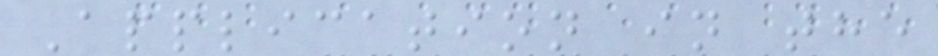Application in the
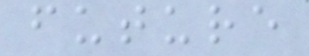future
